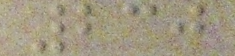230
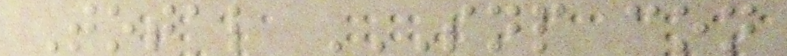Total SNP CON
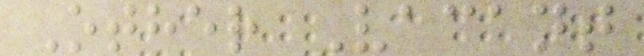Other Vacant
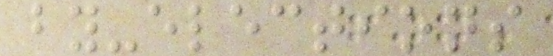by-elections
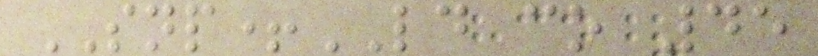SNP+LD co 45
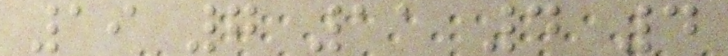19 7 11 4 4
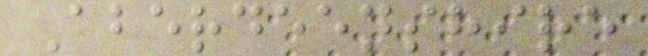Aberdeenshire
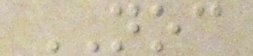NOC
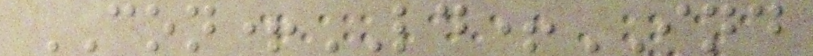CON+LD+IND
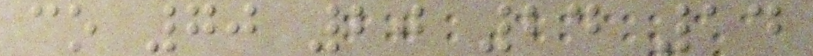co 70 20 24 14
